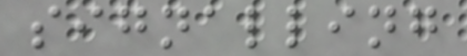signalling
